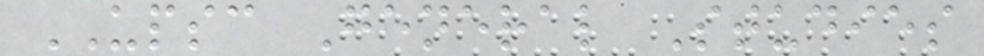UPSC General Studies
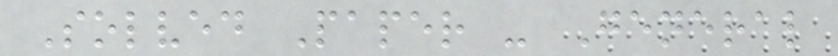Solved Paper - General
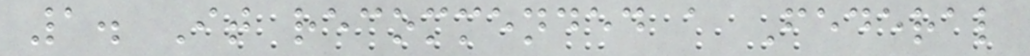1. It recommended a Federal
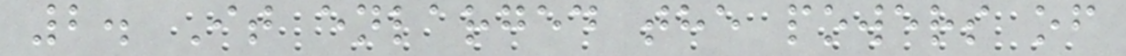2. It enlarged the powers of
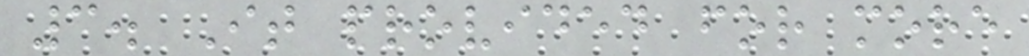3. It provided for more
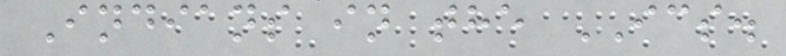Indians in the ICS.
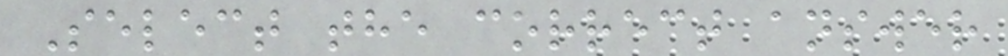Select the correct answer
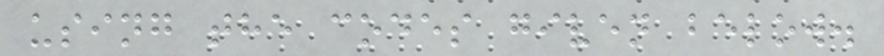using the codes given below.
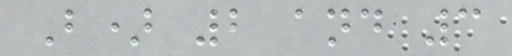B) 2 and 3
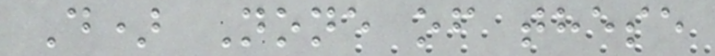D) None of these
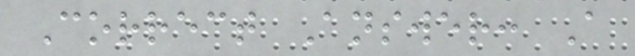Correct Answer: A
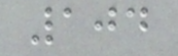104
